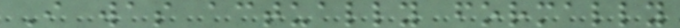I was actually formally
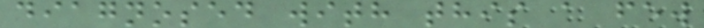diagnosed with this a few
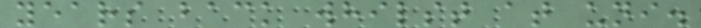years back whilst at uni.
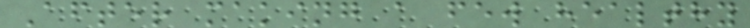After making a few healthy
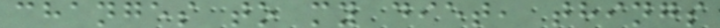changes to my diet, things
